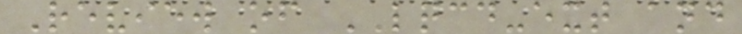Review of LQCD-ext and
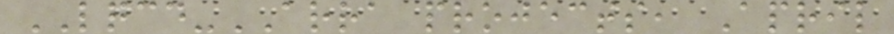LQCD-ARRA projects, April
